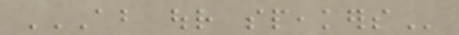ABOUT OUR SPEAKERS
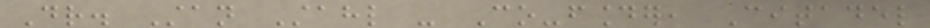Dr. Stan Stahl - Co-founder, Citadel
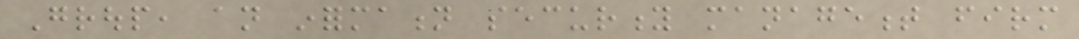Group, an information security management firm
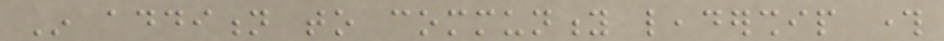In addition to community leadership through
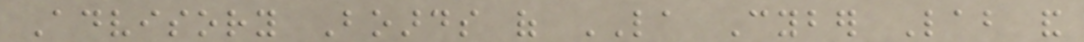Advisory Boards of LA Cyber Lab and
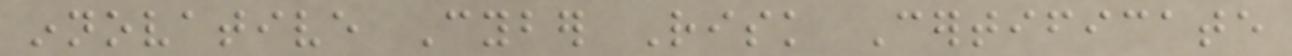innovative Cyber Risk Certificate
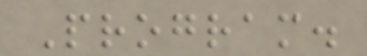Program.
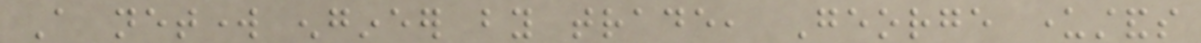A network engineer by trade, George understands
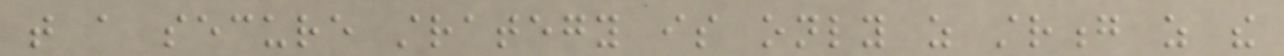that a secure strategy is only as strong as the
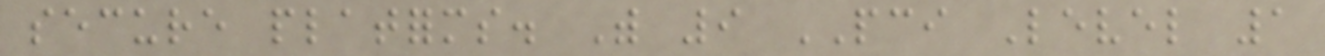secure platforms. With 9 PCI Level 1
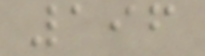196
